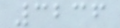3236
